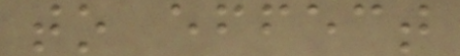to effect
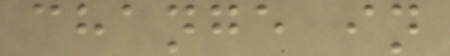change in
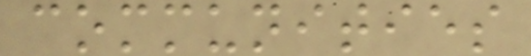communities
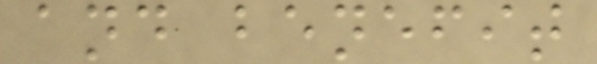and benefit
